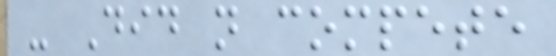- Did not compete
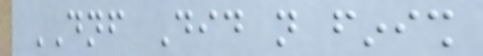DNF Did not finish
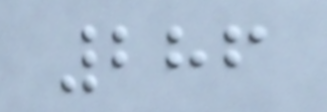286
